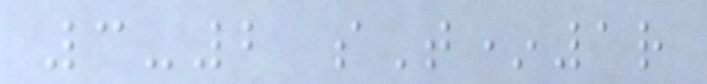3-2 sT*1r
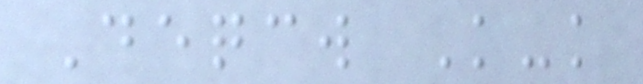Deqcw K-k
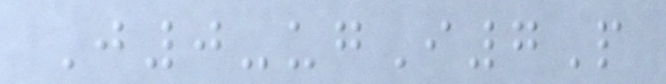J0-ugI7P
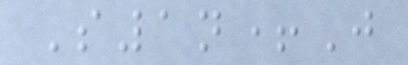S1n+J
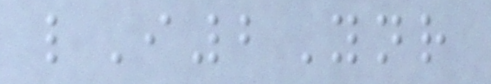lI2Ynr
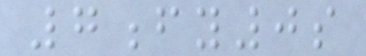7fy0s
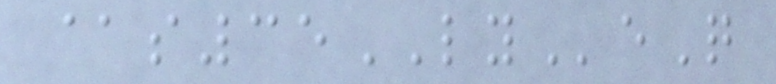@s35LYeQ
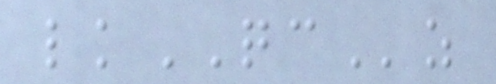lkQCz
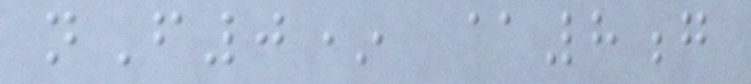nF0* @8g
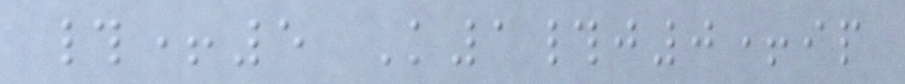#+5 K1#j0+ip
